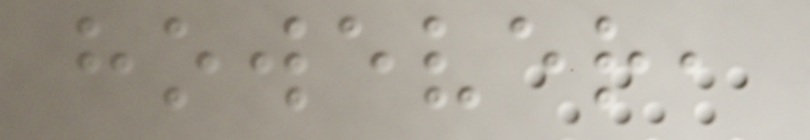however,
